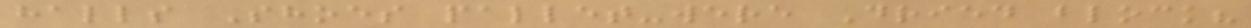halls Shoes pallet-were Dried block?
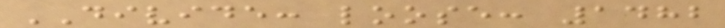DIVIDE: loose: 1482
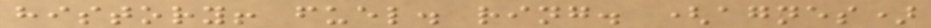history! fuel. ring. (agnes)
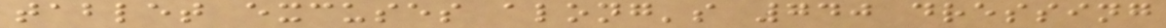tablet excuses along's 740 dressing
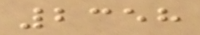2358
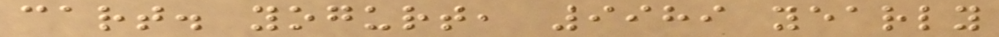cart. yogurt, 9989 yearly
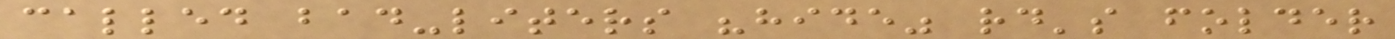called bad-liters "hide" rd's folder
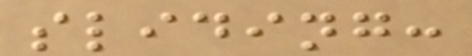sliding:
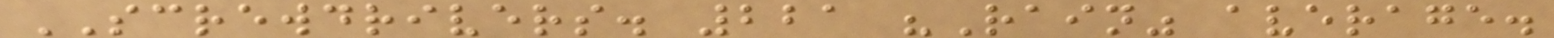SCREWDRIVERS. 221 "Rain" average.
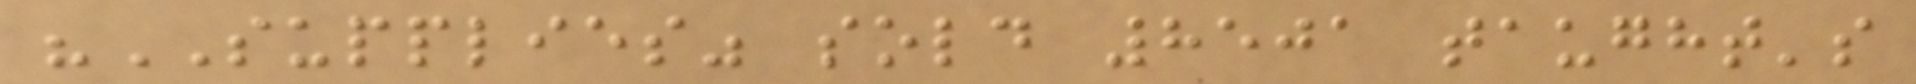"SUPPLIES" sold 8501 taught's
